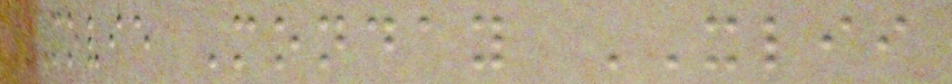Movie Monday XLII
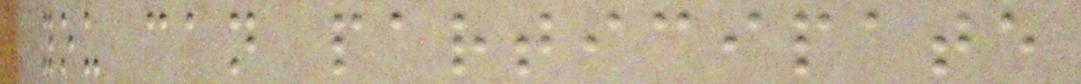you can participate
